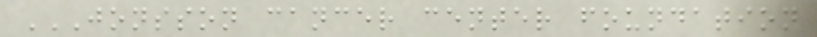JONSSON CANCER CENTER FOUNDATION
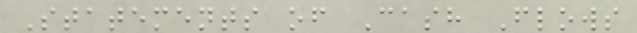Statements of Cash Flows
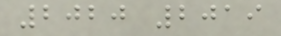2020 2019
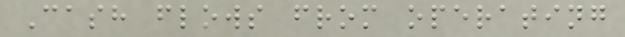Cash flows from operating
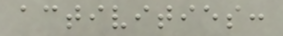activities:
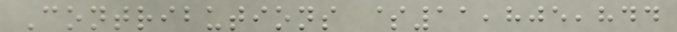Contributions $11,805,844
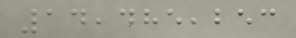14,485,253
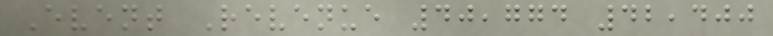Event Revenue 40,774 42,400
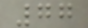77
